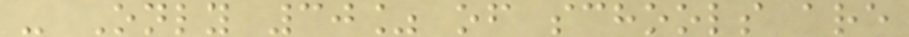- Only 30% of schools are
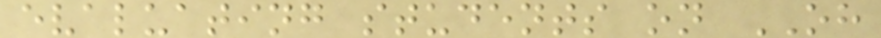evaluating students on OH
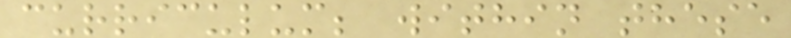curriculum; within these
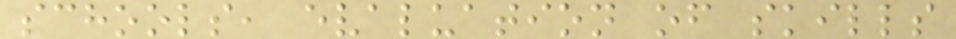schools, evaluation of skills
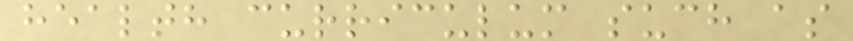health curriculum such as
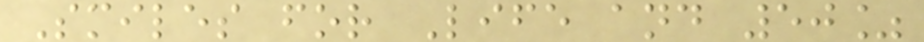Smiles for Life and 50%
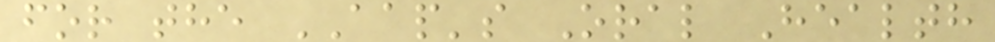for the AAP's Oral Health
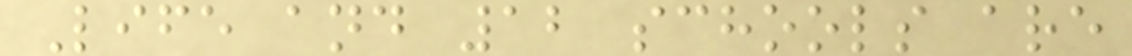Life and 12 schools are
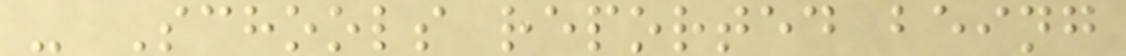- Schools reported being
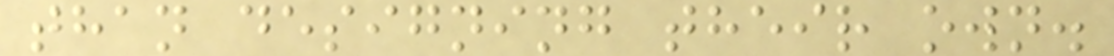than designing their own.
